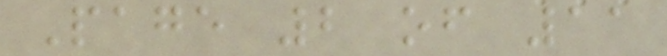Page 2 of 11
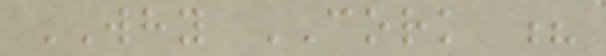WHY CORK ?
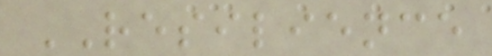RESILIENCE
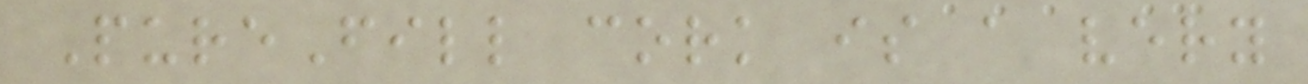PureFill cork is a very
